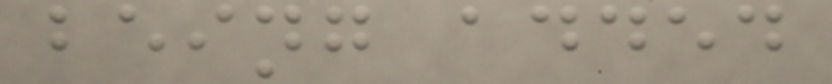being added
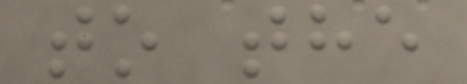to the
